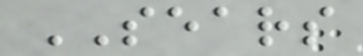SEARS
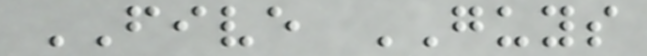FIVE GUYS
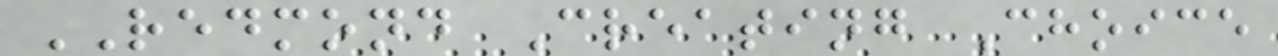REDMOND Creating Choice
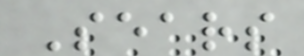Sears
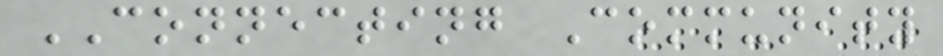CONNECTING Community
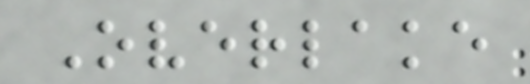Overlake
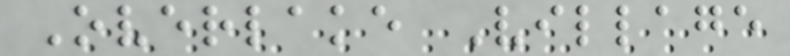Overlake Village
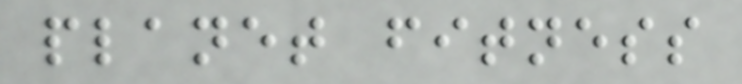planet fitness
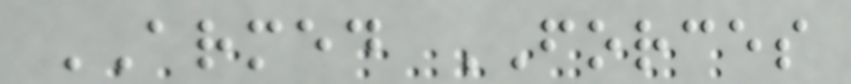ARMED FORCES
